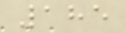185
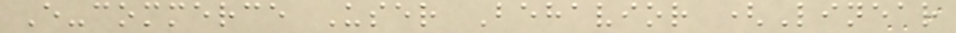E-commerce User Behavior (Linear
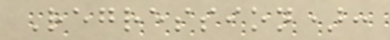Regression):
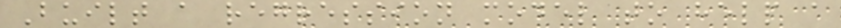Built a regression model to help a
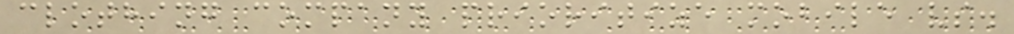clothing company prioritize mobile vs.
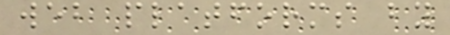web platforms by
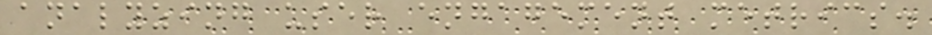analyzing user engagement metrics.
